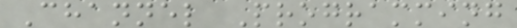Channel Programming
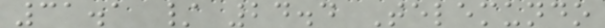31.1 / 24.4 Telemundo
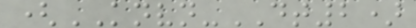(KNVN-DT2)
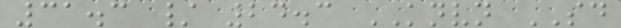31.3 / 24.3 KNVN SD
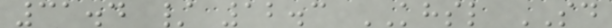31.4 / 12.3 KHSL SD
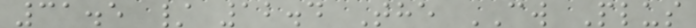31.5 / 12.4 The CW Plus
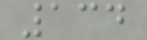134
